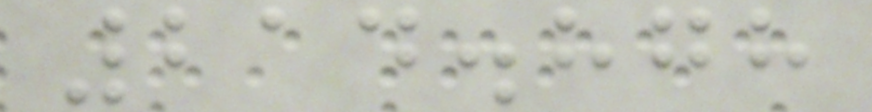214.878
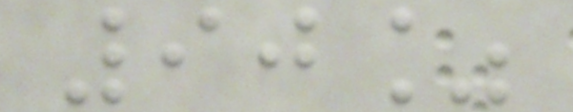90%
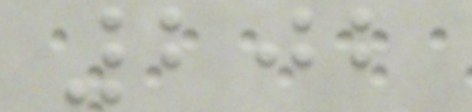202
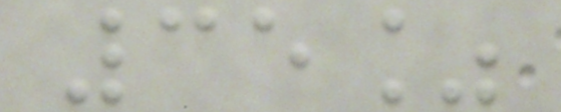35%
